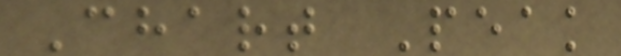Chart Peak
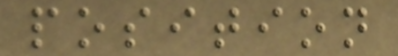position
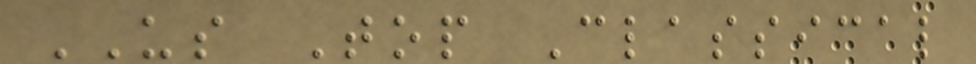US Top Classical
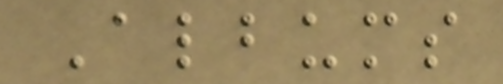Albums
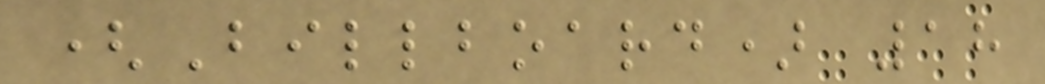(Billboard) 18
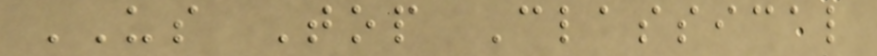US Top Classical
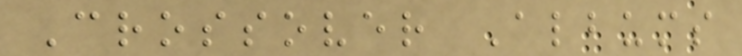Crossover Albums
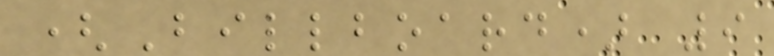(Billboard) 9
